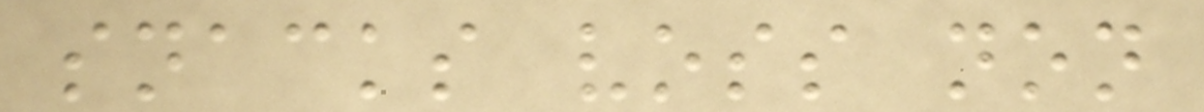snacks voss non
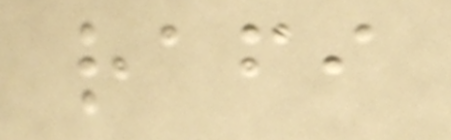rafi
